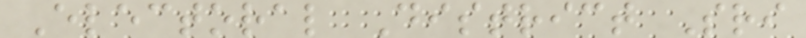Electoral District Sri
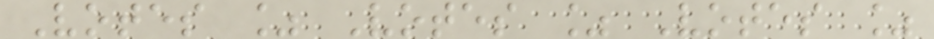Votes % Votes % Votes %
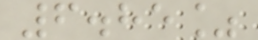6.85%
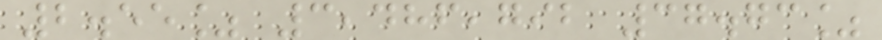2.55% 3,486,792 37.73%
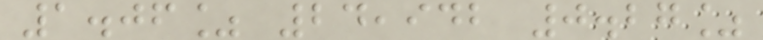1.06% 24,942 0.27%
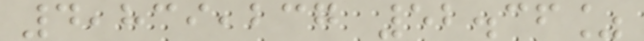4,839,237 52.36%
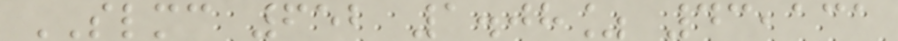SLMC 652 1.08% 43,131
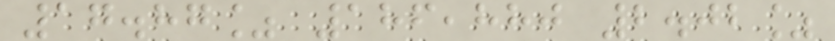17.87% 186,880 2.02%
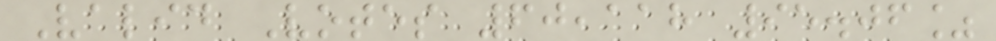Valid Votes 60,118 95.06%
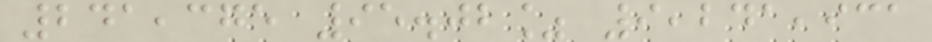241,375 95.02% 9,241,931
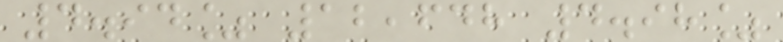4.94% 12,648 4.98%
